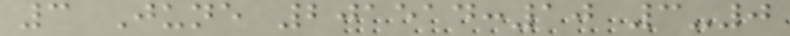3 June 201514:10 3-0
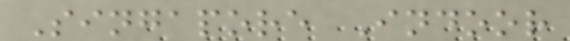Singapore Indoor
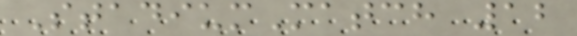StadiumMatch 12
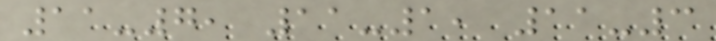11-7, 11-1, 11-3
